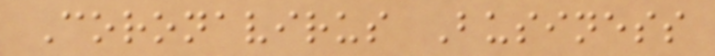Coronavirus Business
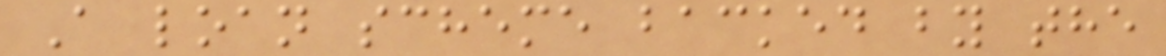A loan scheme backed by the
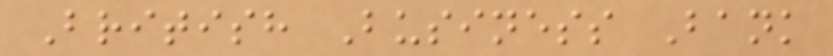British Business Bank
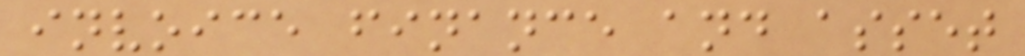invoice finance and asset
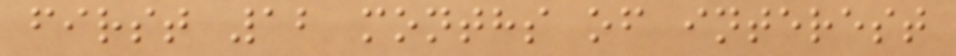first 12 months of interest
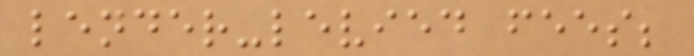lender-levied fees;
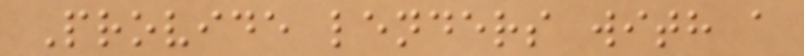Provide lenders with a
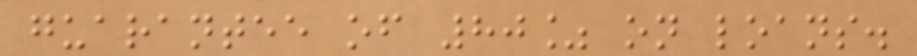guarantee of 80% on loans.
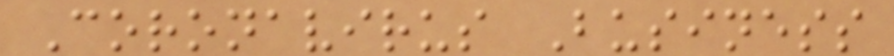Coronavirus Business
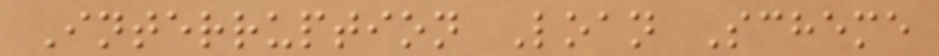Interruption Loan Scheme
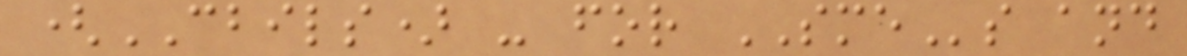(CBILS) - for SMEs and
